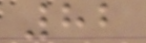82
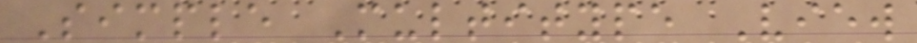Simple Multitype View
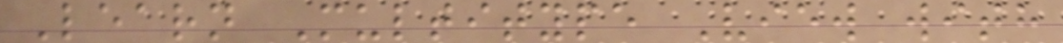Learn Multitype View with
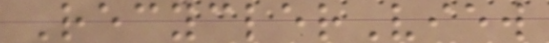RecyclerView
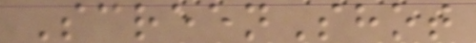ScreenShot
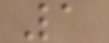1
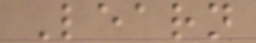Learn
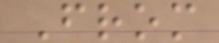From
